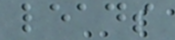leads
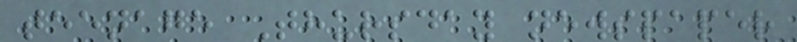teenage Thursday newspaper
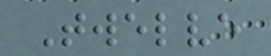Twelve
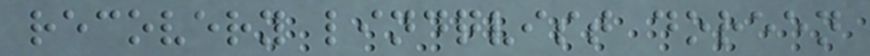recovery lindqvist doreen
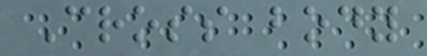Cross body
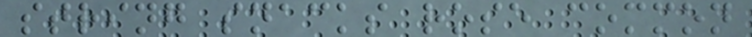string snacks rose common
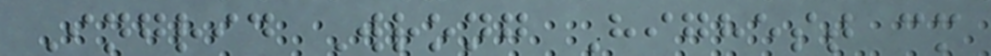Ingrid Wrong Highest cm
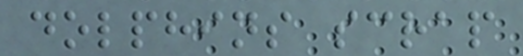dolphins scrap
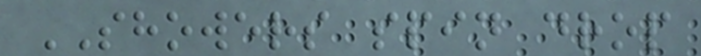SHOWERS spin drop
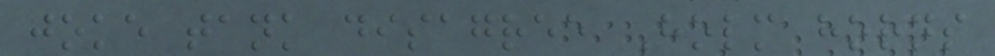joke tank disagree Holm horns
